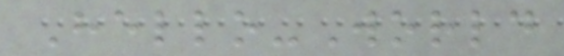Hello-World
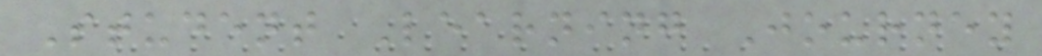Student Learning Journey
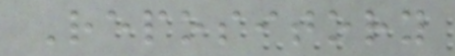Repository
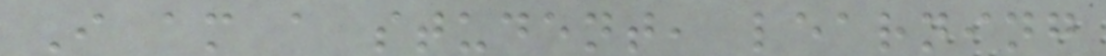I am a student, learning
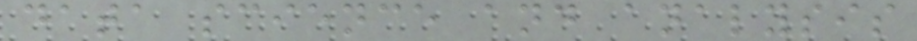data science and analysis
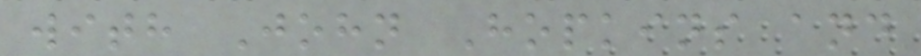with John Hopkins and
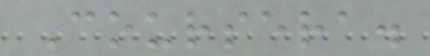Coursera.
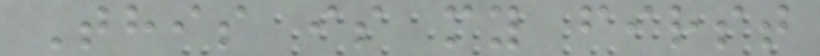This is my first
